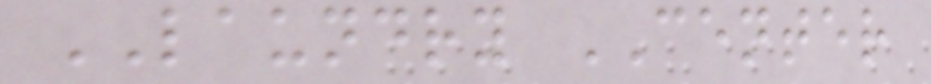LAUNDRY CENTER
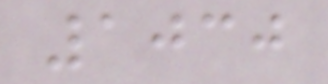1030
